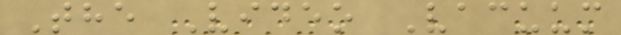The Video Vacuum
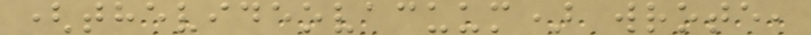(thevideovacuum) wrote,
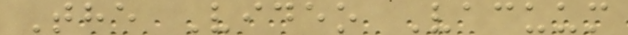The Video Vacuum
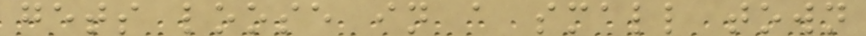gets loose in a small town
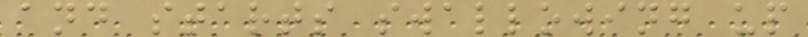and starts swallowing up
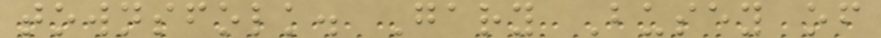townsfolk. Gary Busey of
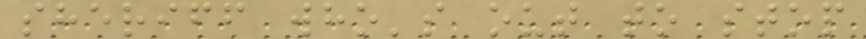sheriff who's out to stop
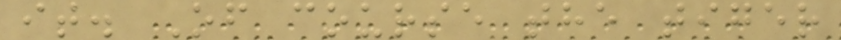it. Of course the tiger
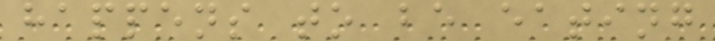happens to be eating
